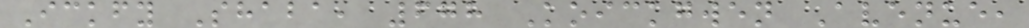Ickfy Shaba, 678 Koickgwen Avenue,
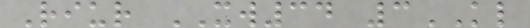Riur XW34 3KL
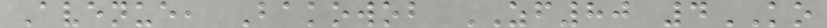Avenue, Bakowob ZF80 4KO
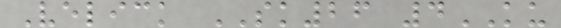Velick SK26 4KU
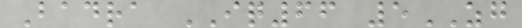Badra IQ66 5ZG
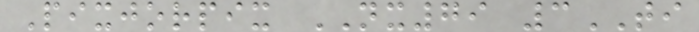Pixjorpix NX79 3TI
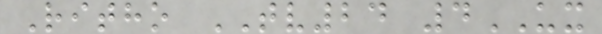Ritho TV24 4UX
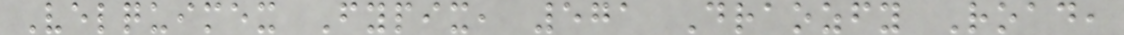Velquimex Fypix, 571 Draozfy Road,
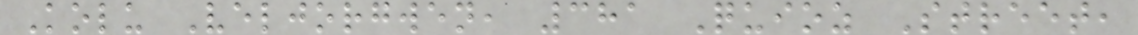Kolu Veljorgwen, 381 Quioz Street,
